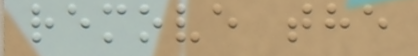remove the
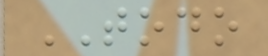TODO
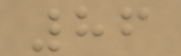86
